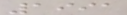1991
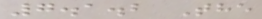7.1.2 The
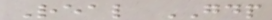Real GDP
